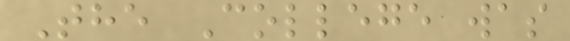The College was
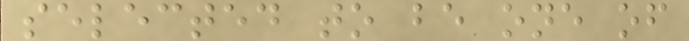selected to be one of
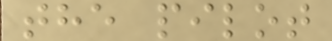the pilot
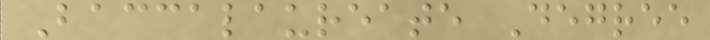Baccalaureate Degree
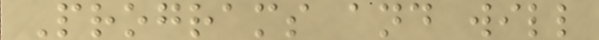Programs and will
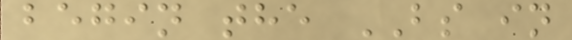begin the BS in
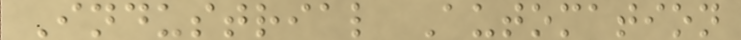Industrial Automation
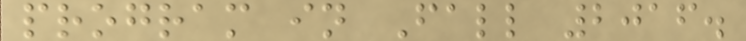program in Fall 2016.
